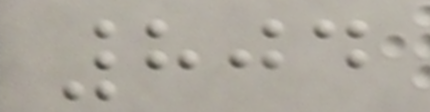804
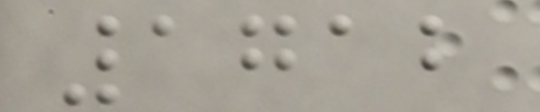1712
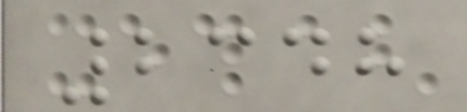2348
